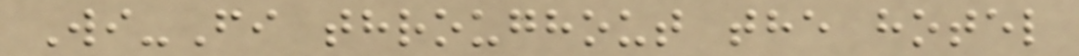Wi-Fi throughout the hotel
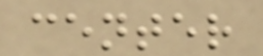center
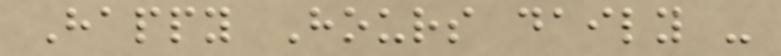Happy Hours daily -
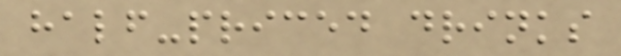half-priced drinks
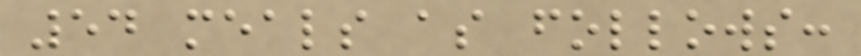54 meals as follows:
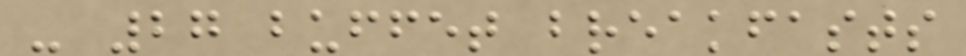- 27 buffet breakfasts
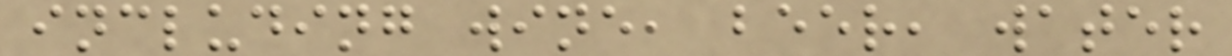including wine, beer, water
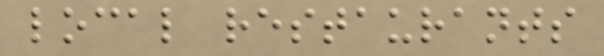local restaurants
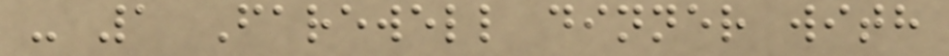- 1 Farewell dinner with
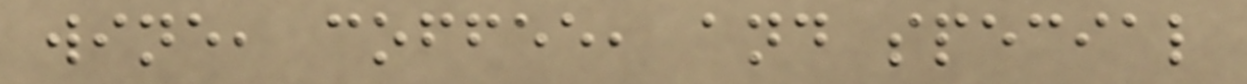wine, coffee, and special
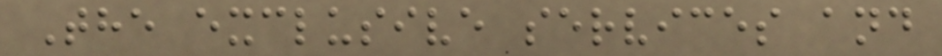The exclusive services and
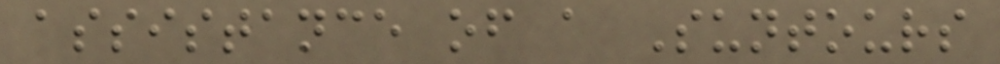assistance of a Suntours
